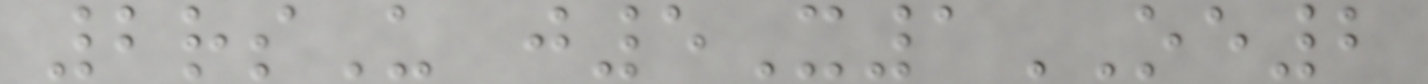2rsU j5X1OE2
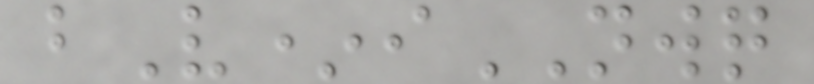bV*iNWQ
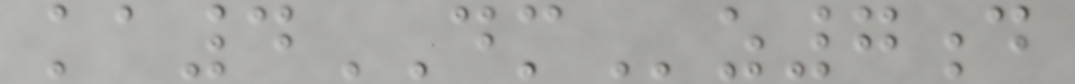ka4DMz7d
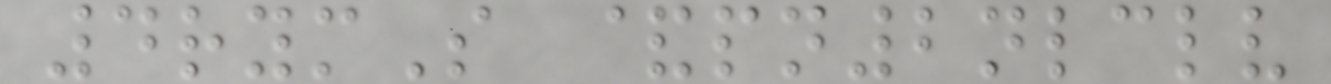4rymS &pn2nlclv
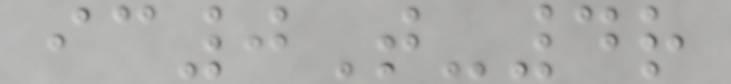ic0T-4r
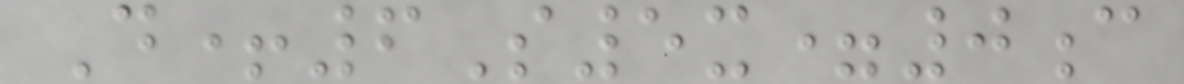D+6S5x=0c
